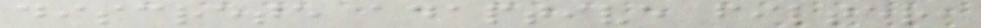discrete adaptive filter,
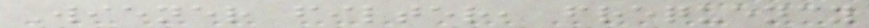Wiener filter, frequency
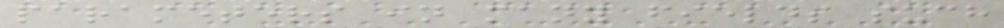parameters in many fields such
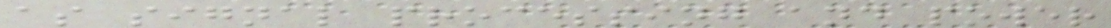as signal processing and power
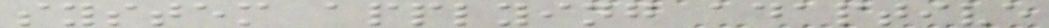system applying adaptive
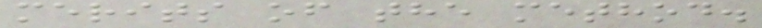merits of the method.
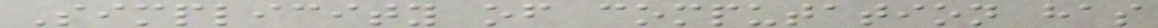Simplicity of computation has
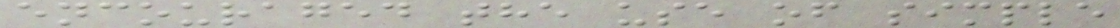encouraged the use of simple
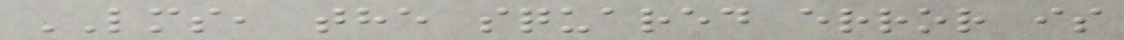LMS, the squared error is
